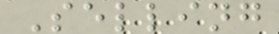Selling
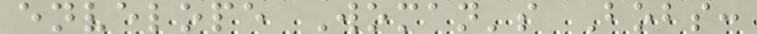envelope Woman's Bobs:
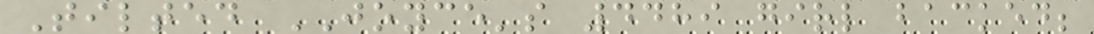Tilted JOYCE's 4489 girl backed;
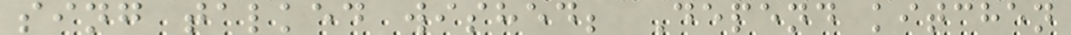sing talked wished; Depend kitchen
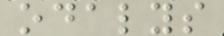odalys
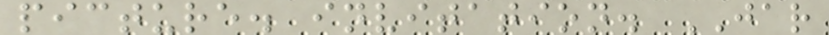picture. invitation. JAR
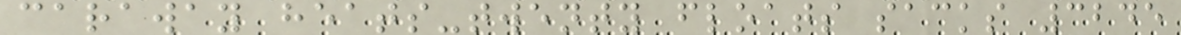caraway heats-twenty floats sacks 3245
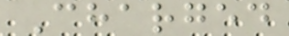Charged
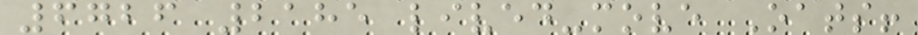6726 2185 lived-move Oats!
